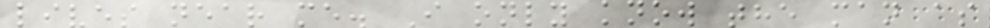lives near me. I only know the man as
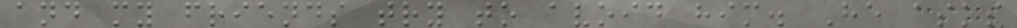and my friends try to avoid him. He asks
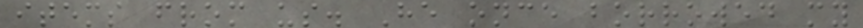items from us. He once borrowed my
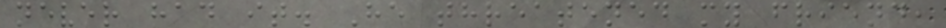never had it. He threatened my friend,
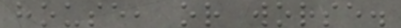house, or worse.
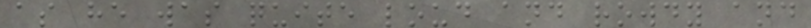as he was quite loud and rowdy and
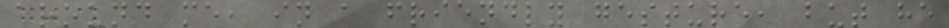around me, in a friendly gesture, but he
